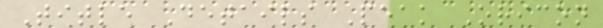Title Details Peak Oricon
